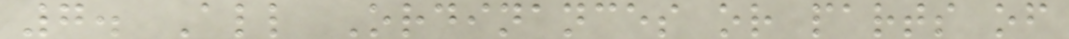7. All Ordinances or parts of
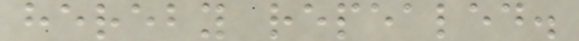hereby repealed.
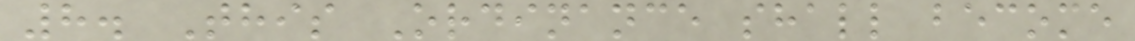8. This Ordinance shall become
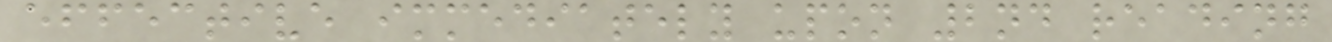effective immediately upon 2nd reading
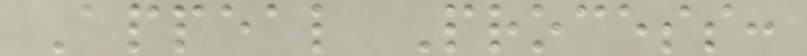Appeal Process:
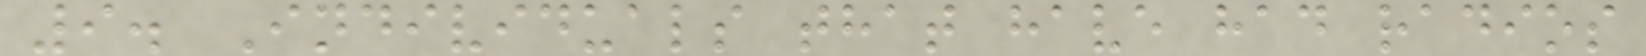9. Individuals that have had radios
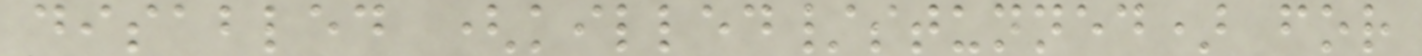disabled (killed/stunned) for
